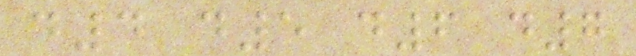d4 d5 d6 d7
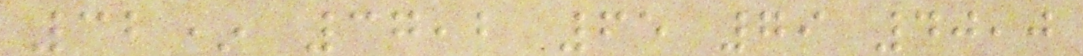32* 37,2 65 79 40,0
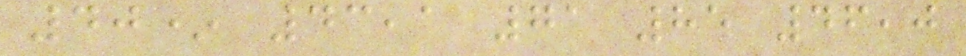40* 43,1 71 85 46,0
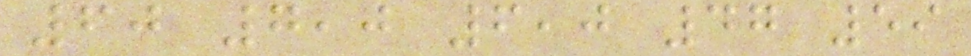60 7,0 6,0 47 59
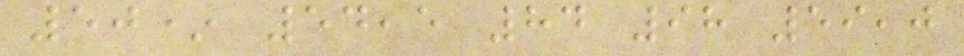50* 54,5 84 98 59,0
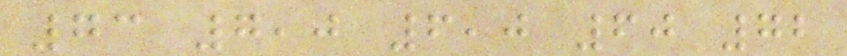73 7,0 6,0 60 72
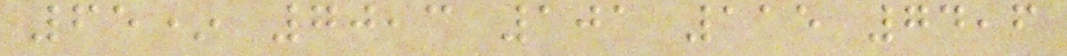65* 70,3 101 115 74,6
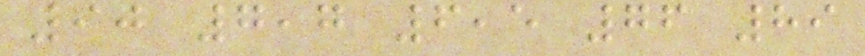90 7,7 6,5 76 89
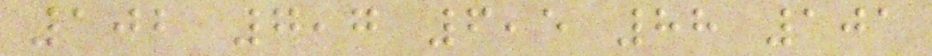102 7,7 6,5 88 101
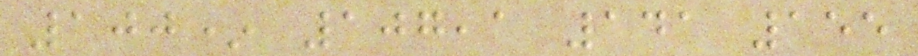100* 107,1 141 155
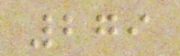279
